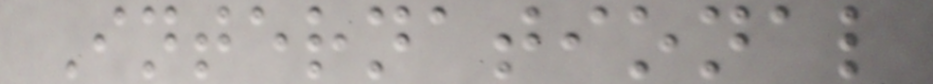International
